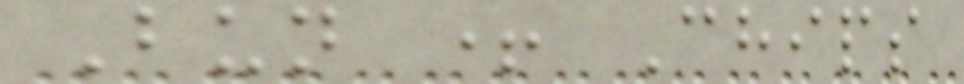Bun + Chips
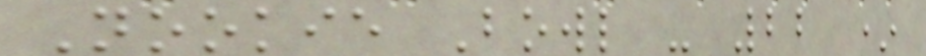Nookie Bowl - 22 *
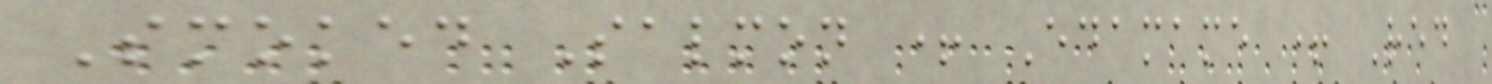Smoked Salmon + Edamame + Red
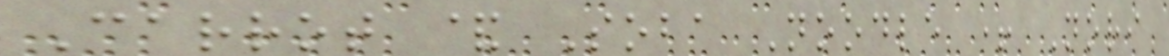Carrot & Soba Noodle + Nori
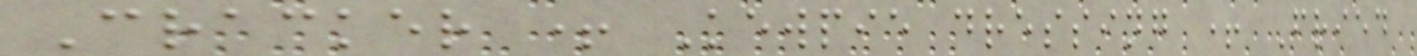Cracker + Kewpie dressing + Fried
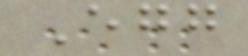Egg
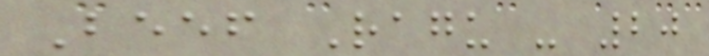Beef Ragu - 20
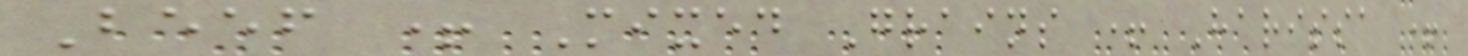Beef + Mixed Grains + Harissa +
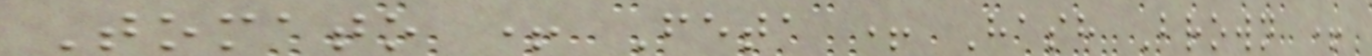Tomato + Feta + Hash Brown +
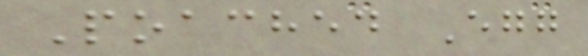Poached Egg
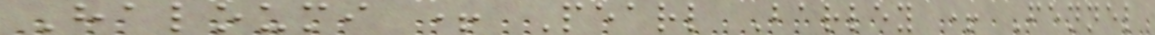Haloumi + Pearl Barley + Fennel
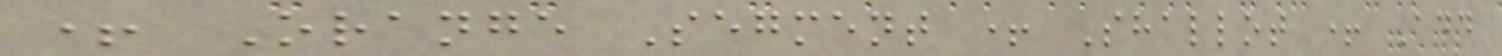+ Orange Segment + Shallot + Add
